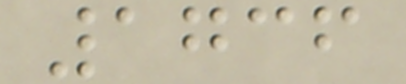1736
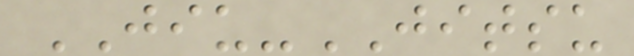JIU-JITSU
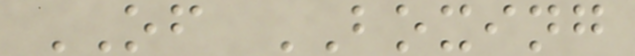OF BOXING
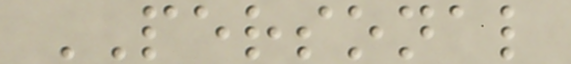PERSONAL
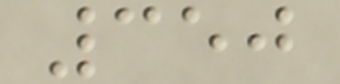350
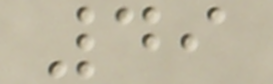49
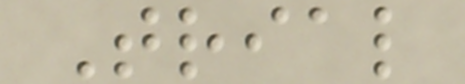Trial
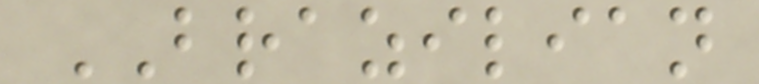BRAZILIAN
